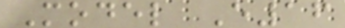Model E16
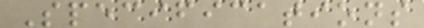Specifications
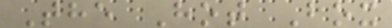The Hot Box
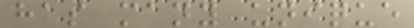has many unique
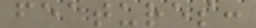features:
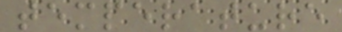temperature
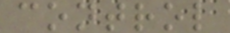control
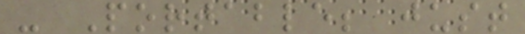- Portable; just
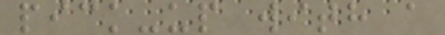pick-up with a
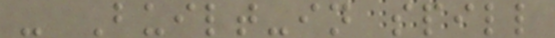- Built-in spill
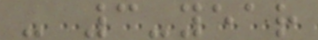- 3-year
